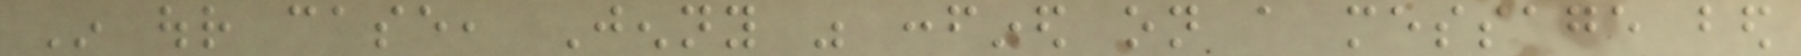In our case, Jenny was confined on a message bed
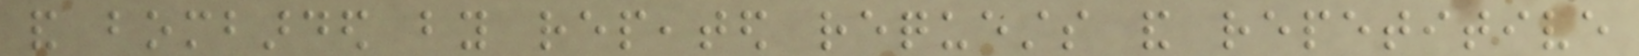and bombarded by repeated requests and repetitive
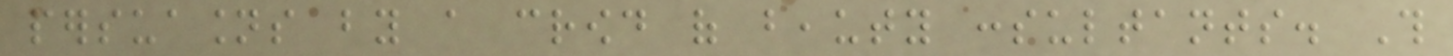persuasions by a crowd of beauty consultants. This
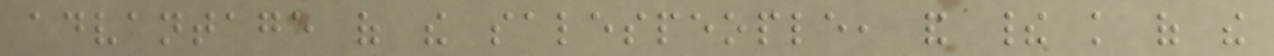advantage of the salespeople, and their knowledge of the
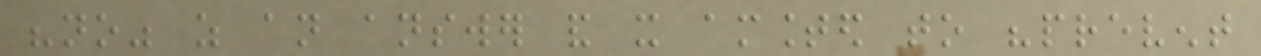"no" as an answer and it amounted to "prevent
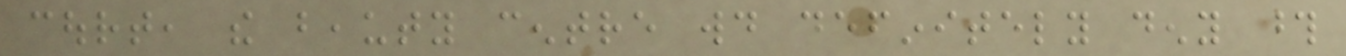court, the beauty centre would definitely deny those
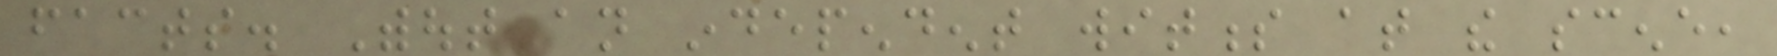facts. Without an independent witness at the scene,
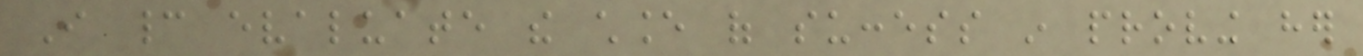I cannot evaluate the chance of success in proving her
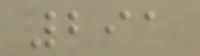291
